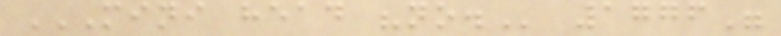MINI HEAD "NO. 1776"
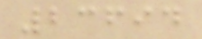23694
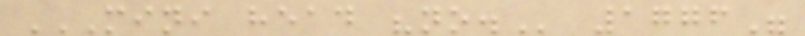MINI HEAD "NO. 1776"
